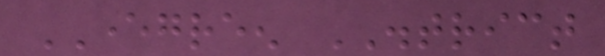EVERGREEN DISTRICT
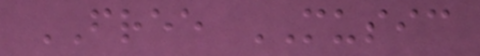FREE MUSIC
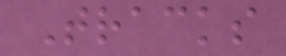Tracks
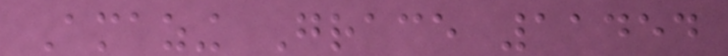Amazing Grace 11454
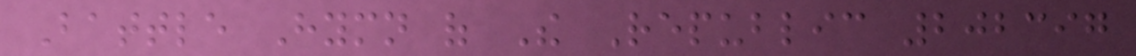Battle Hymn of The Republic 202397
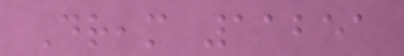Dream 11251
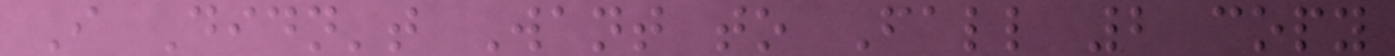I Didn't Want to Fall 2 copy
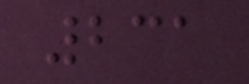231
